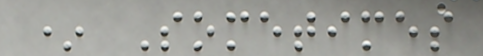* Sometimes
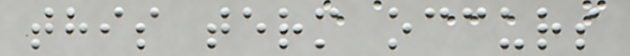this term occurs
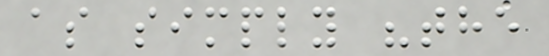as simply "the
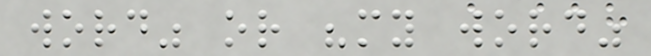word" or "my word"
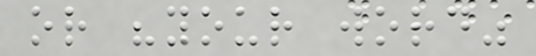or "your word"
